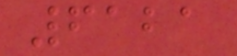6121
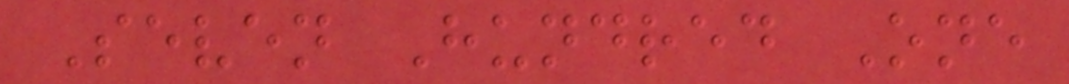Seven Hundred One
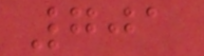701
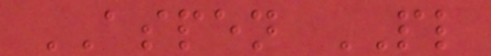ASPEN PL
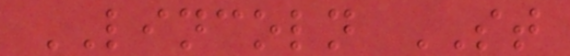LINCOLN ST
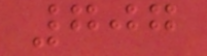707
